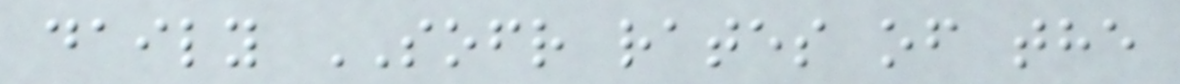daily SOFR rates of the
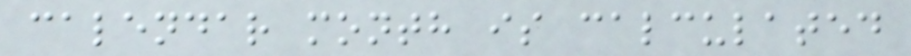calendar month is calculated
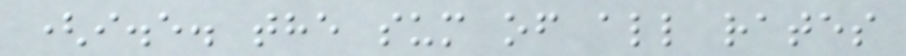(i.e. the sum of all rates
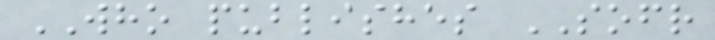WHO publishes SOFR
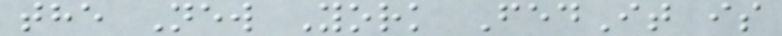the New York FedIt is
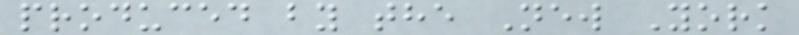produced by the New York
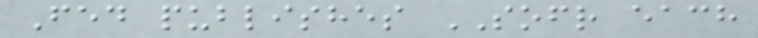Fed publishes SOFR each
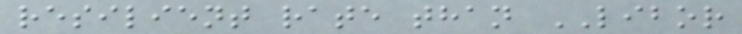resilient rate than LIBOR
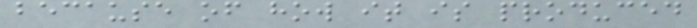because of how it is produced
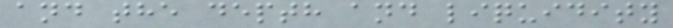and the depth and liquidity
